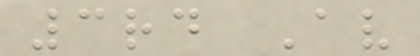3rd Av
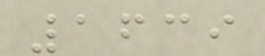1639
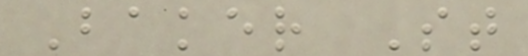Baker St
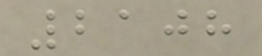2108
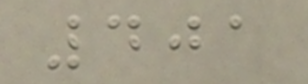401
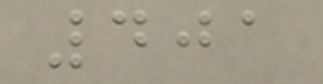401
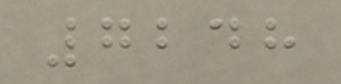7248
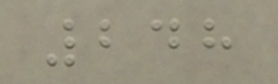248
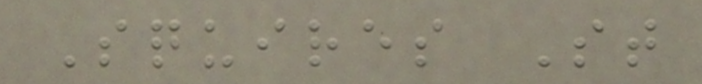Squires St
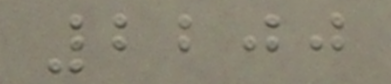2200
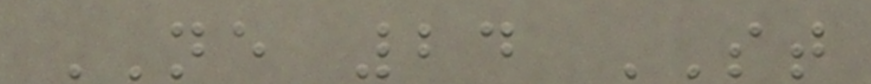NE 24 ST
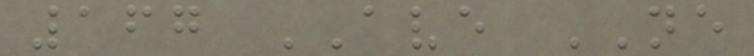167 AVE NE
